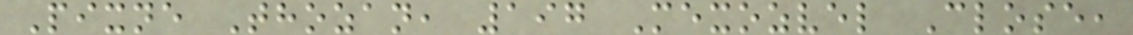Pixne Thozan, 197 Mexozvel Close,
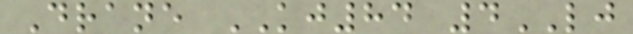Drane KJ84 4LJ
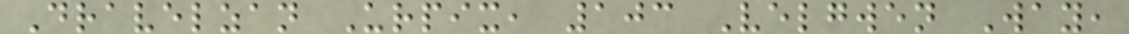Dravelzan Urpix, 103 Velgwen Way,
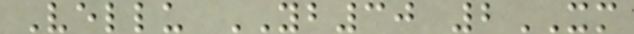Vellu YB30 2XM
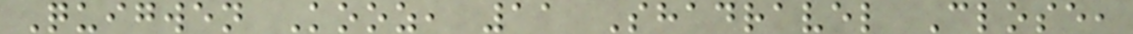Quigwen Kooz, 11 Shadravel Close,
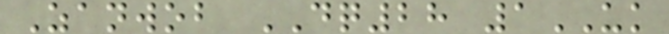Zanwob DQ28 1UK
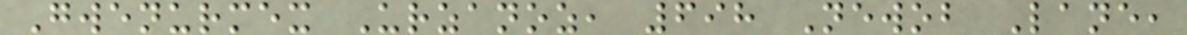Gwenurmex Urzanoz, 698 Newob Lane,
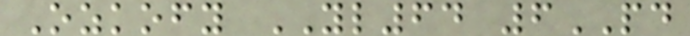Ozkofy YL64 6PD
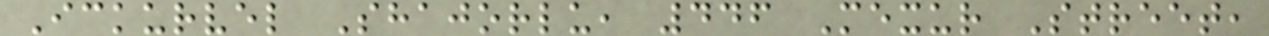Ickurvel Shajorlu, 446 Mexur Street,
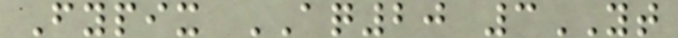Fypix AQ20 3YT
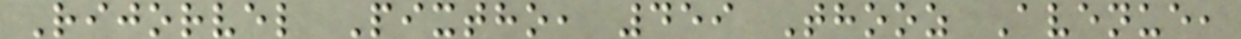Rijorvel Pixtho, 459 Thooz Avenue,
